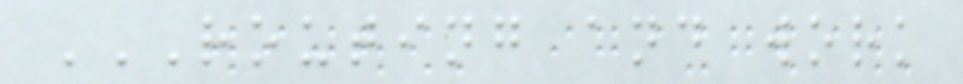ROUTING AND WORK
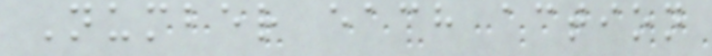Number each action
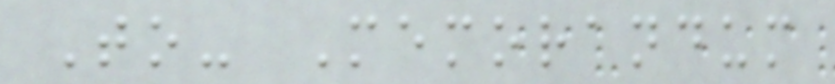To- Memorandum
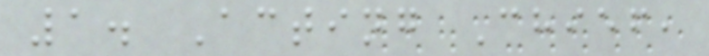1. Acting Chief,
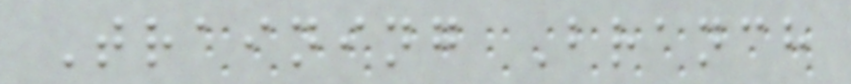Training Branch
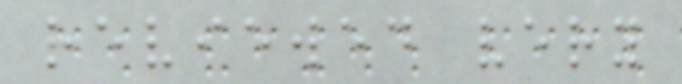reviewed very
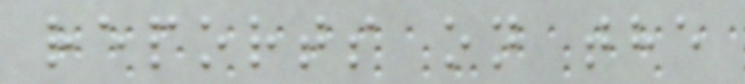reports on the
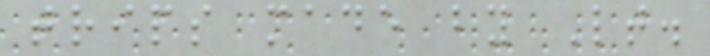trips made by Lt.
